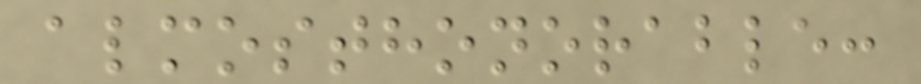almosthonorable:
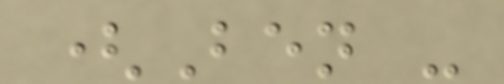(Ben -
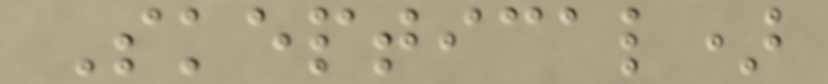Skeptical)
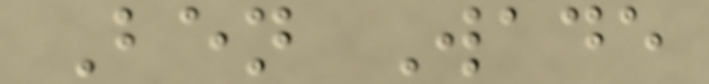Ben Wade
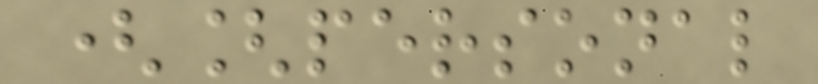([personal
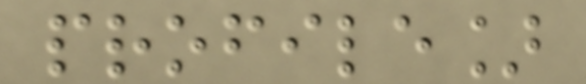profile]
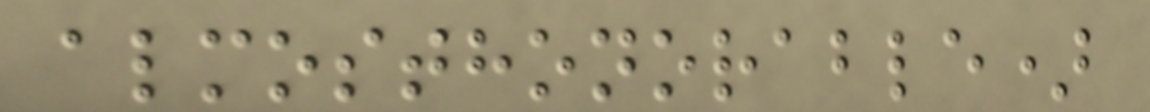almosthonorable)
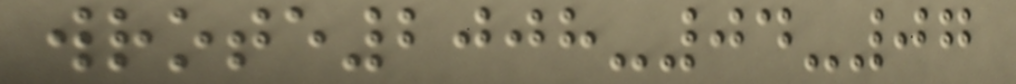wrote2008-04-07
